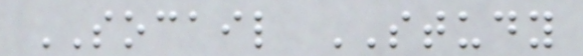SOCAIL STUDY
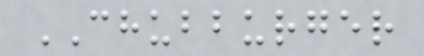CHUBBURGER
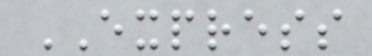EXPRESS
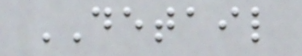DETAIL
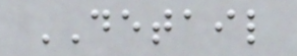DETAIL
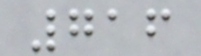716
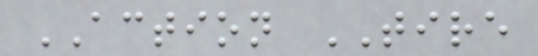ACTION TIRE
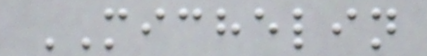MICHELIN
